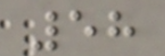58
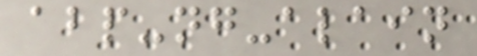abp-ng-alain
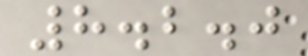8.2.0
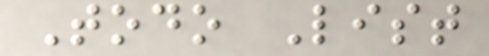Todo List
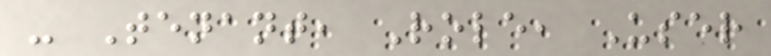- Tenant, Role, User
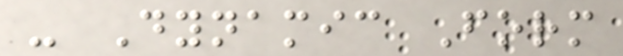- Dynamic Form
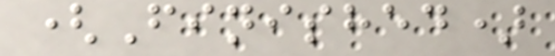(Finished)
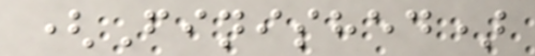(Finished)
